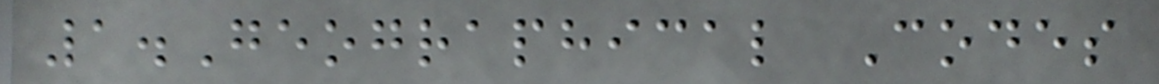1.Geographical Codes
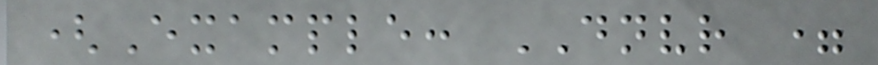(Example: DNVR =
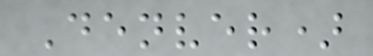Denver)
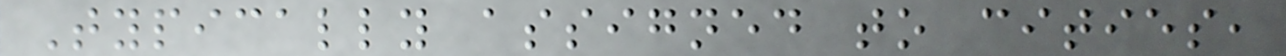Typically assigned to cities,
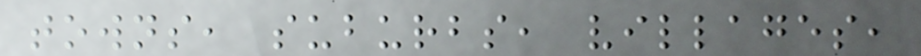towns, suburbs, villages,
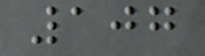107
